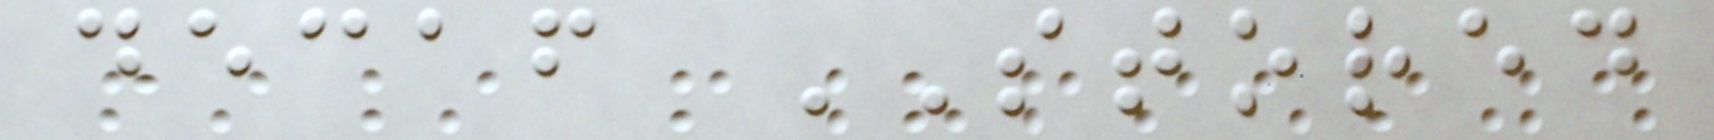decaf STORED
